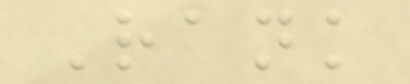Rank
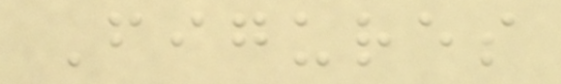Figures
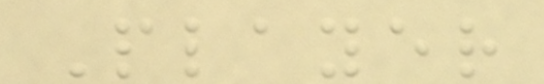Player
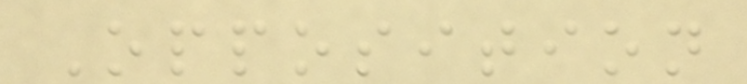Opposition
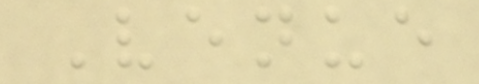Venue
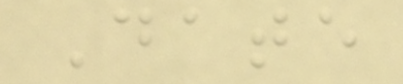Date
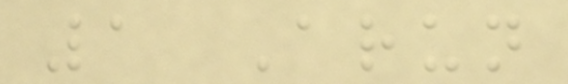1 Arun
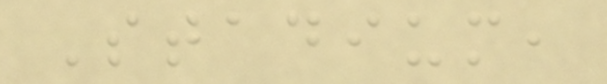Stadium,
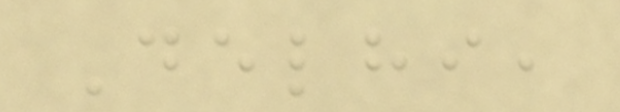Delhi,
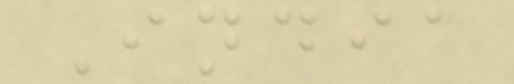India
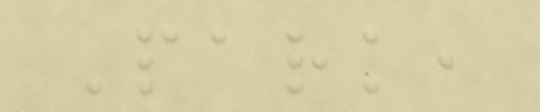Park,
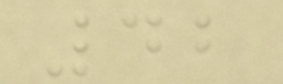42
